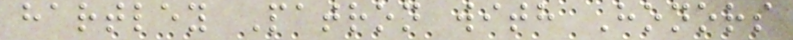hartley Patron with Honors
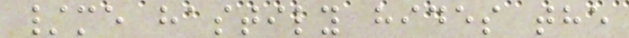/me hastily hides the
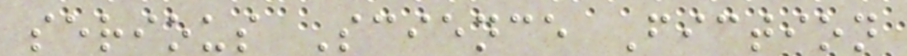serious Science Fiction
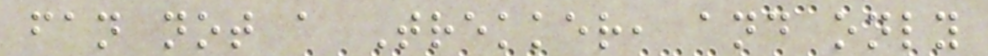fan not a Trekker, and only
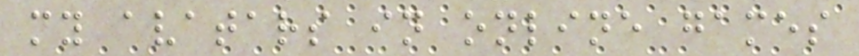my avatars in online games
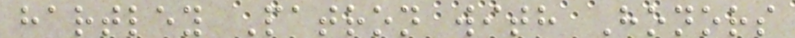hartley Patron with Honors
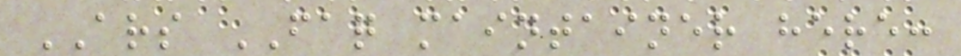ARS FAQ maintainer here:
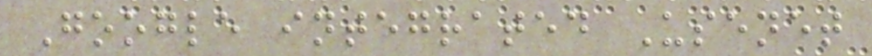Google integrated Usenet
